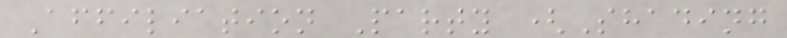Affiliation Party (Shading
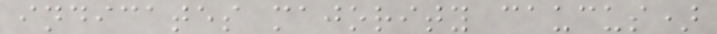indicates majority caucus)
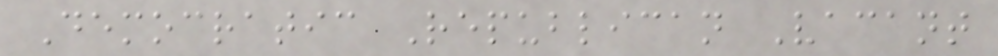Democratic Republican Vacant
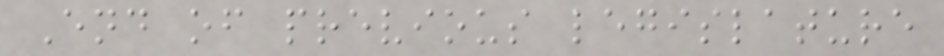End of previous legislature
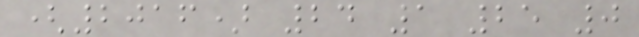(2016) 24 1 25 0
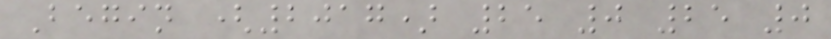Begin (2017) 25 0 25 0
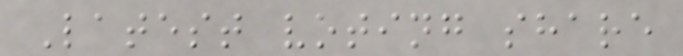Latest voting share
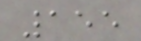155
